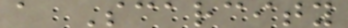a Scarcity
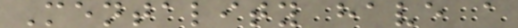Mentality have a
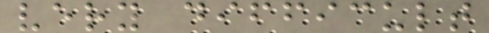very difficult
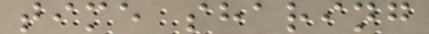time sharing
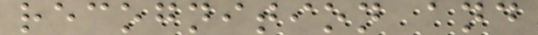recognition and
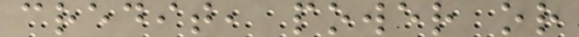credit, power or
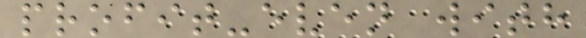profit-even with
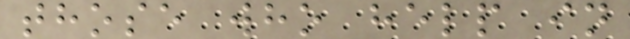those who help in
